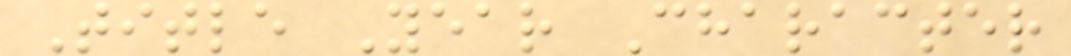Title Year Character
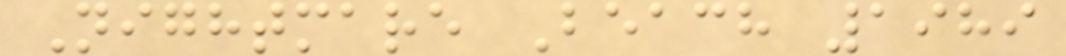Nightmare Beach 1989
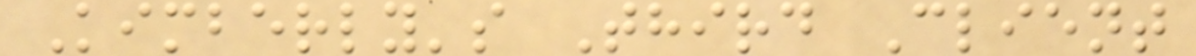Kimberly's Third Client
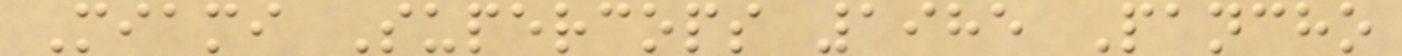Miami Supercops 1985 Pancho
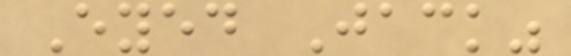Eyed Jack"
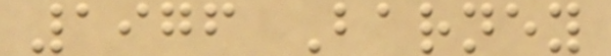1976 Barney
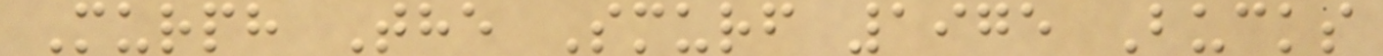Murph The Smurf 1975 Bucks
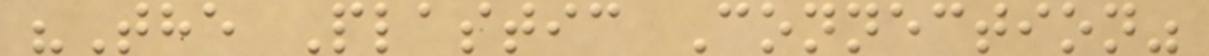"The Plastic Connection"
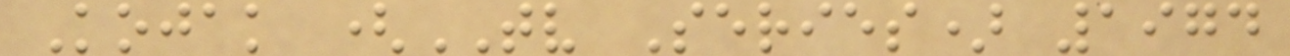Kojak (TV Series) 1974
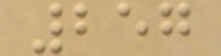257
